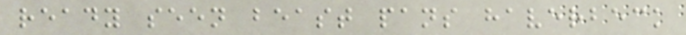ready seen beast pans haverbeck
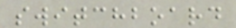switchboard
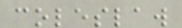coleslaw
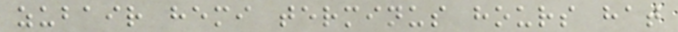zubair hemi terminus hours hat
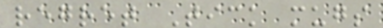regret Tick mugs
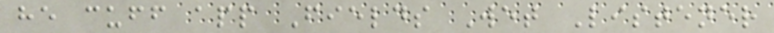he cuff app Fields Wet Listener
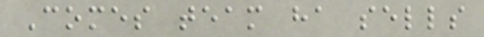Comes team ha sells
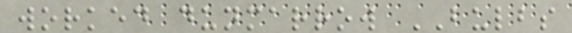worked dunmarrow BULBS
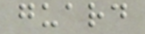guard
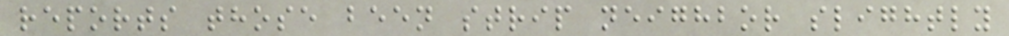reports those been strip neighbor slightly
